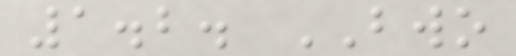1.2. BWO
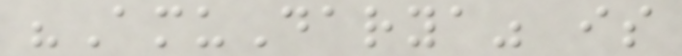"AmuDarya" is
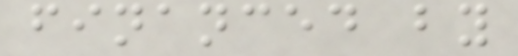financed by
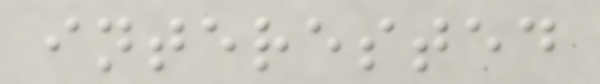interested
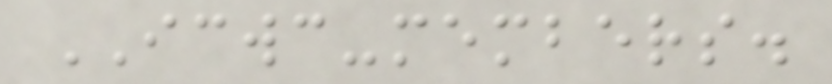ICWC-members.
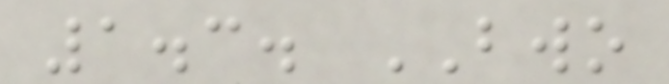1.3. BWO
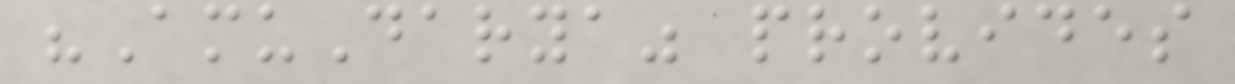"AmuDarya" provides
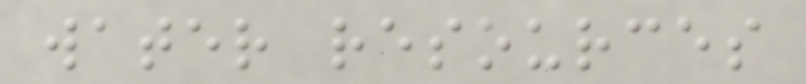water resources
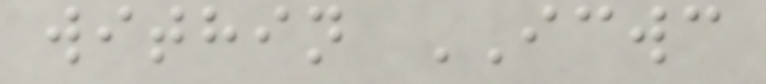within ICWC
